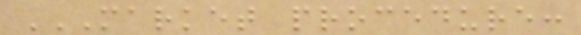MARKET PROCEDURE:
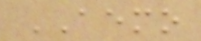AEMO
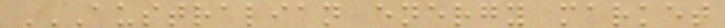AUSTRALIAN ENERGY MARKET
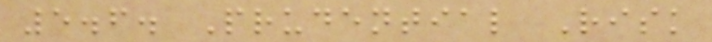5.6. Prudential Risk
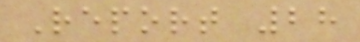Report 28
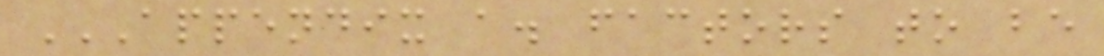APPENDIX A. FACTORS TO BE
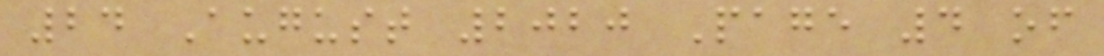24 August 2020 Page 4 of
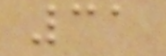31
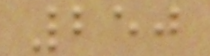250
